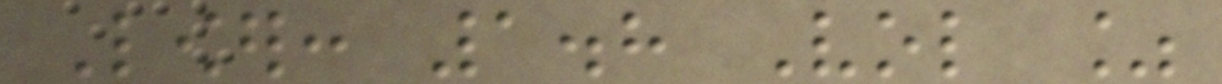Lower: 1.8 Vol %
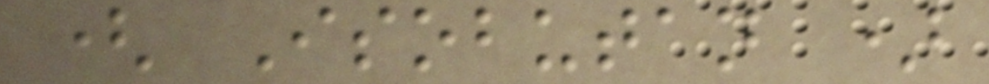( Isobutan )
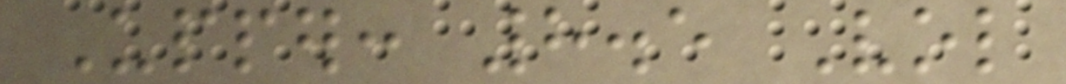Upper: 8.5 Vol
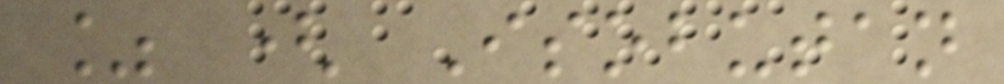% ( Isobutan
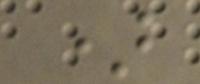)
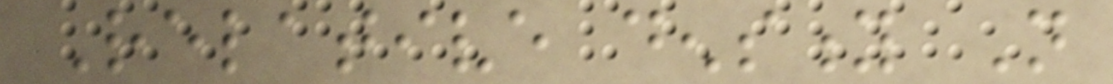Relative density Not
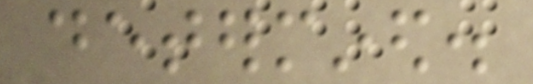determined.
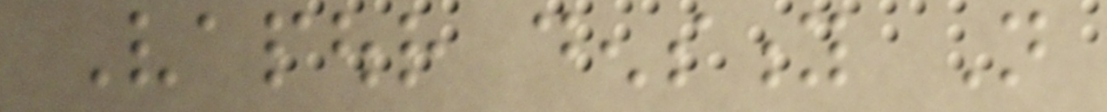Vapour density Not
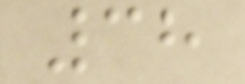38
